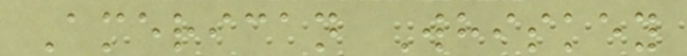American Whiskey
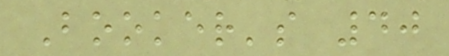Booker's 40
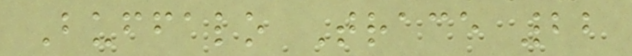Buffalo Trace 22
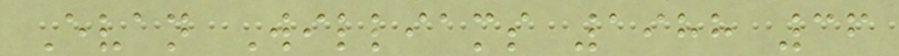Evan Williams 1988 36
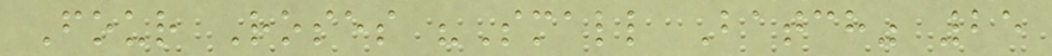Four Roses "Small Batch" 25
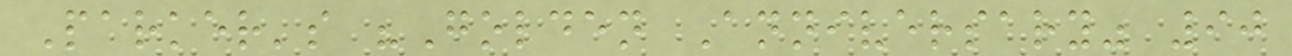Parker's "Golden Anniversary" 90
